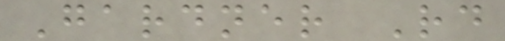Gardner Rd
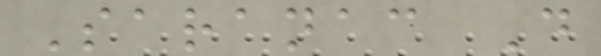Saranac D
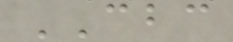CBC
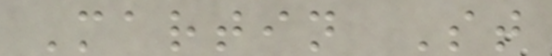Martin St
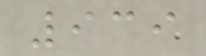939
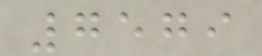7579
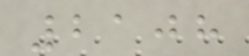2108
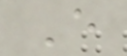E
